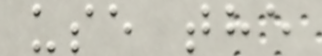use the
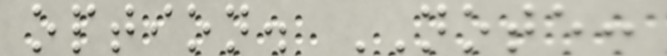option. NOTE:
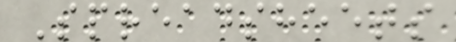Spreadsheets
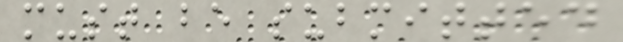must be submitted
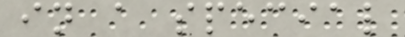in a special
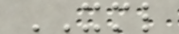XML
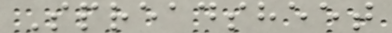Spreadsheet
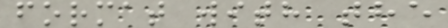format with the
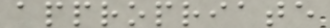appropriate
